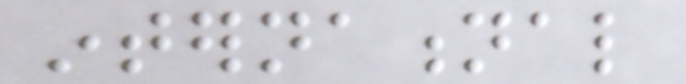international
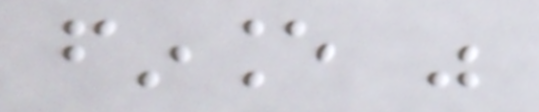finance was
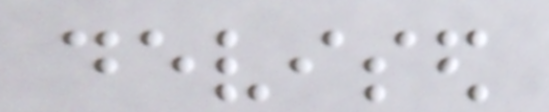devised
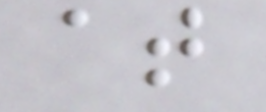at
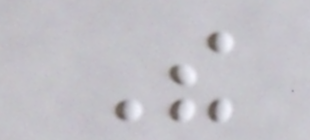The
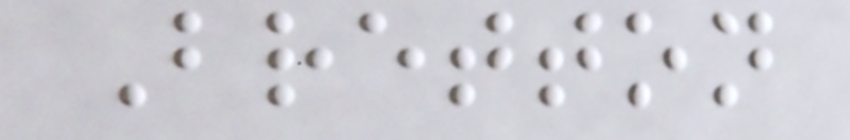Bretton
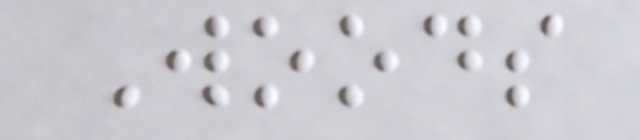Woods
